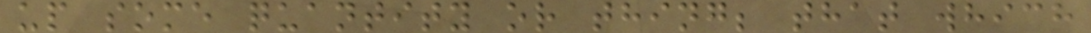up some quantity or thing; that which
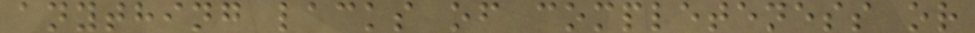anything lacks of completeness or
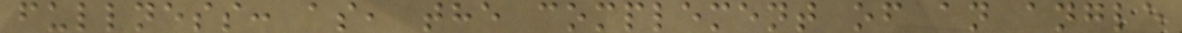fullness: as, the complement of an angle
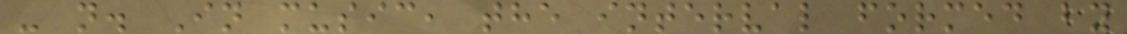- n. In music, the interval formed by
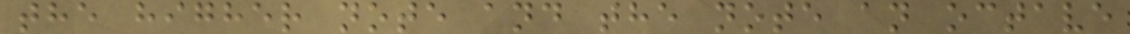the higher note and the note an octave
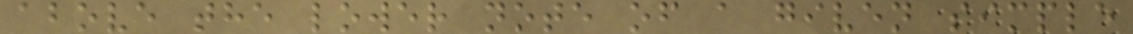above the lower note of a given simple
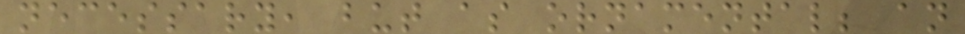necessary, but as ornamental; an
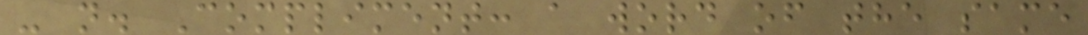- n. Compliment: a word of the same
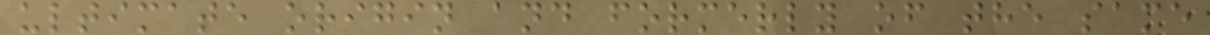ultimate origin and formerly of the same
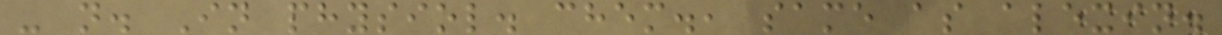- n. In physiol. chem., same as alexin.
